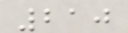210
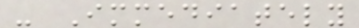- Immediately
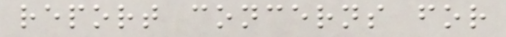report concerns for
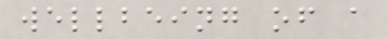wellbeing of a
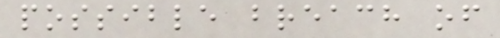possible breach of
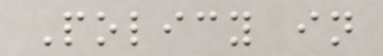Policy in
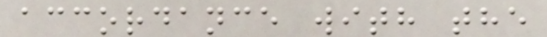accordance with the
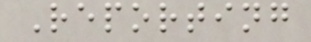Reporting
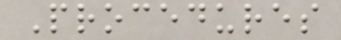Procedures
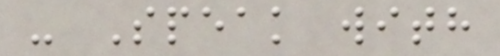- Speak with
